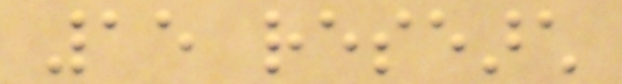15 research
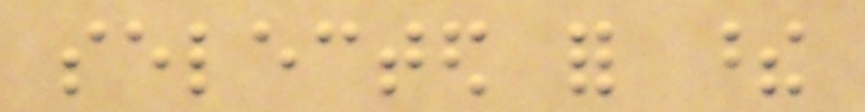selected for these
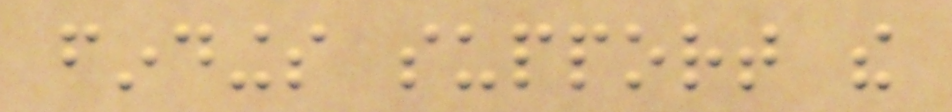findings support the
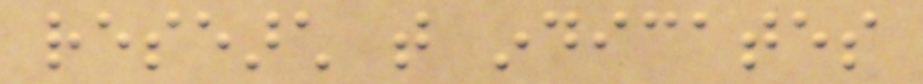research that indicates
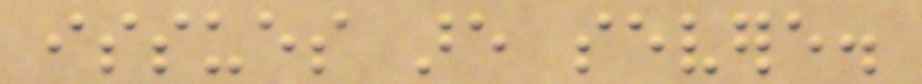issues are severe.
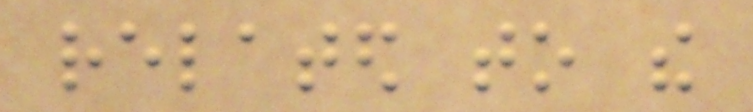related to the
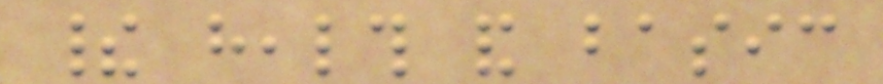their health and basic
